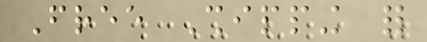Free Shipping for
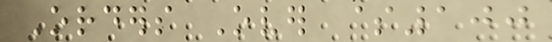Orders Over $100
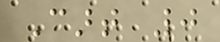Cart 0
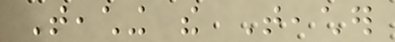Teaching the Teacher
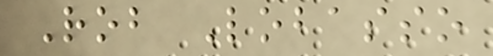Rob Lobasso
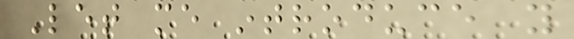Let me introduce you
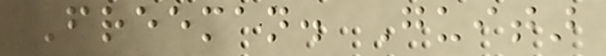Freeman. Guitar
